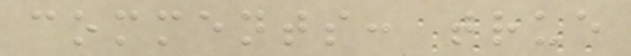comments: true
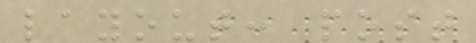layout: post
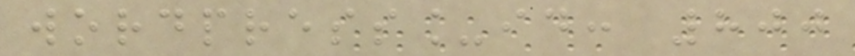wordpress_id: 800
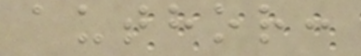author:
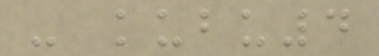- kubu4
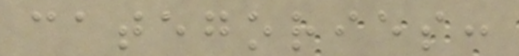categories:
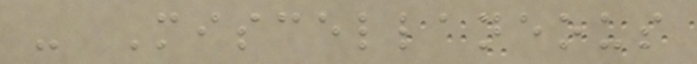- Miscellaneous
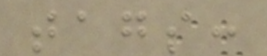tags:
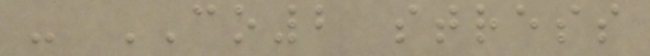- CO2 stress
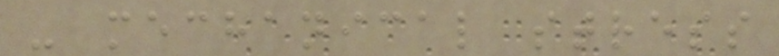- mechanical stress
